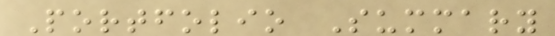Portfolio Summary
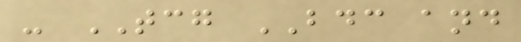- TCG BDC and
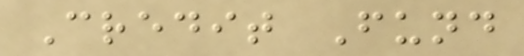Credit Fund
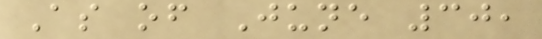As of June 30,
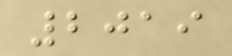2019
